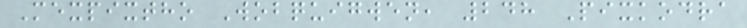Mexpixtho Wobquigwen, 248 Pixkodra
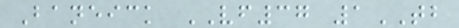Baneick VF37 1TB
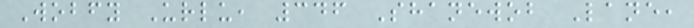Wobfy Urlu, 346 Shanewob Lane,
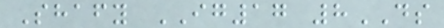Shafy IG17 8DS
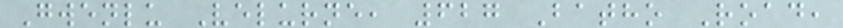Gwenlu Velurne, 627 Batho Road,
